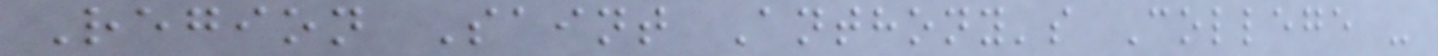Region Saint Anthony's College -
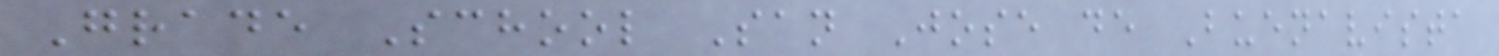Grade School San Jose de Buenavista
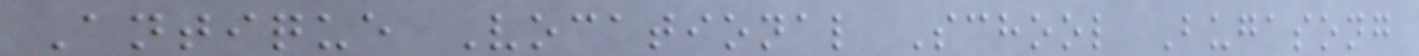Antique Vocational School Bugasong
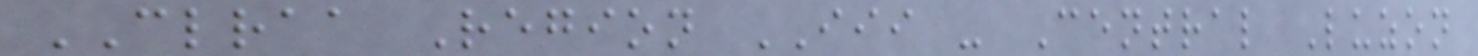CLRAA Region III - Central Luzon
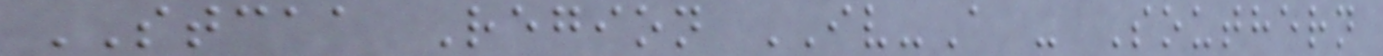STCAA Region IV-A - Southern
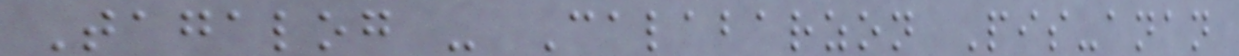Tagalog - Calabarzon Pis-anan
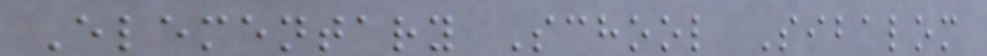Elementary School Sibalom
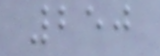250
